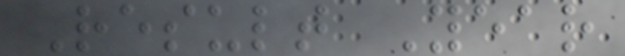Result Year
